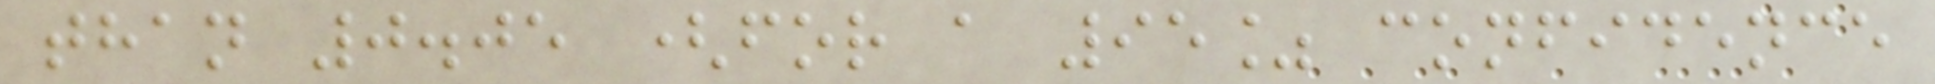than 0.05 (for a 95% confidence
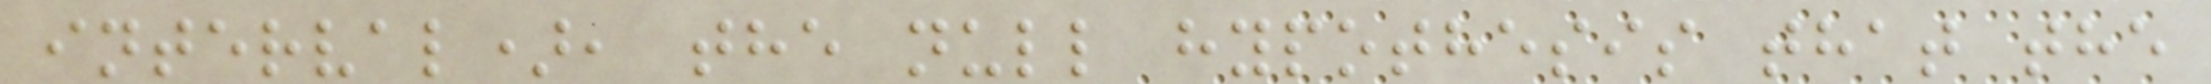interval), the null hypothesis that the
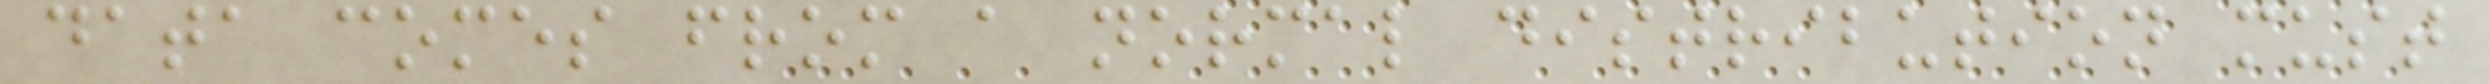data comes from a normal distribution must
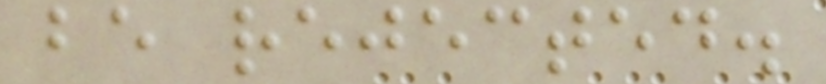be rejected.
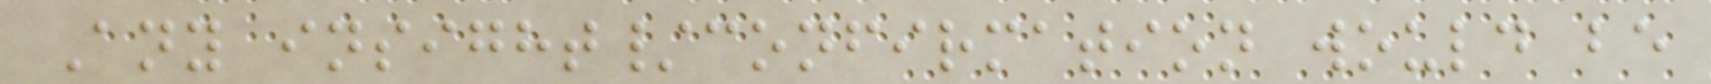Any insight/confirmation would be
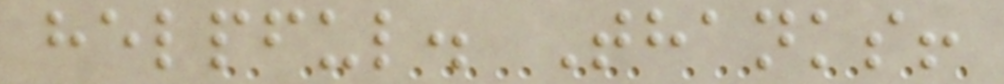helpful. Thanks!
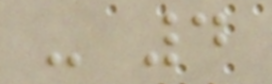- 4
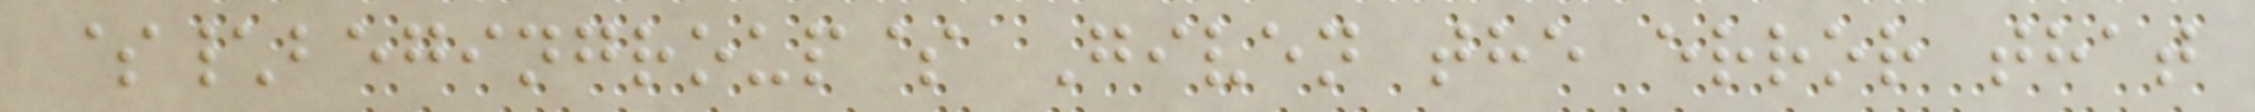$\begingroup$ Given the error that
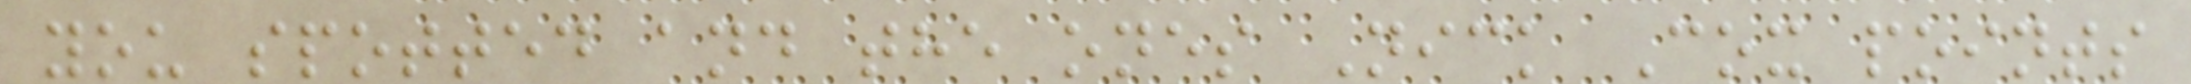you spotted and the ones Nick Cox points
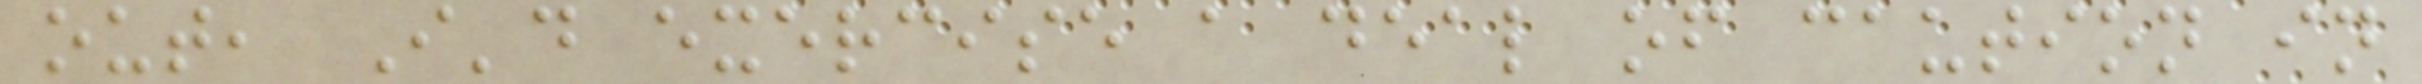out, I'd exercise a deal of caution in
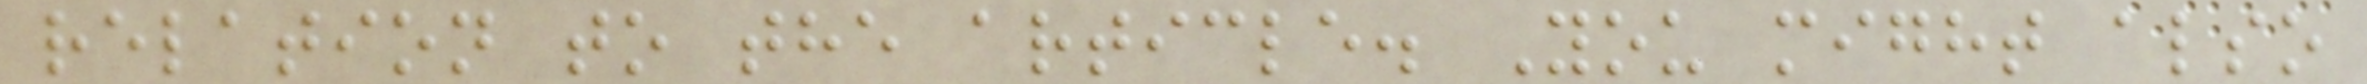relation to the article. You might also
